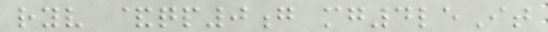ryv &qp0g mg4leIt
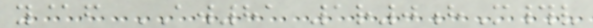y@f AW81 1r0hM#v
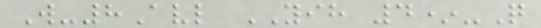W-8Avl YIH 4*-Q
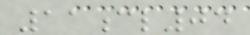11cl04
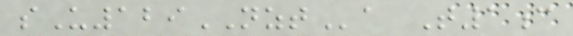sU129NZTa T1c
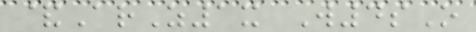&ArZ1x W4sO
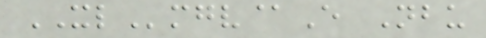XLmgv@E Nbu
